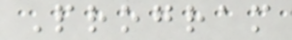Program
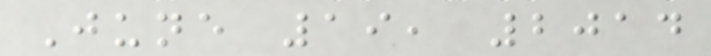June 19, 2014
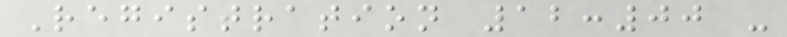Registration 12:00 -
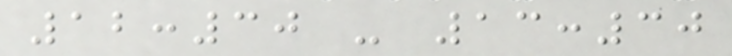12:30 - 13:30
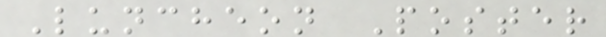Luncheon Poster
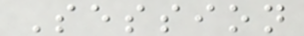Session
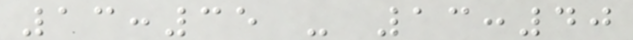13:35 - 13:40
